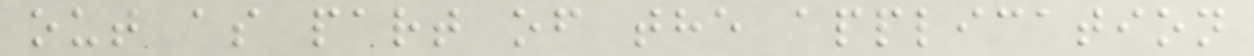out as part of the application
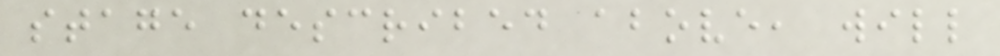stage described above, will
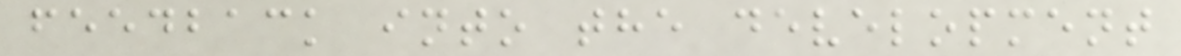feedback into the development
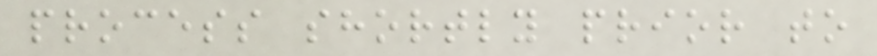process shortly prior to
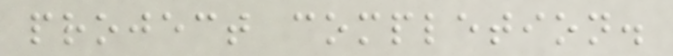project completion.
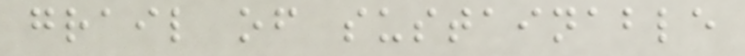grail of sustainable
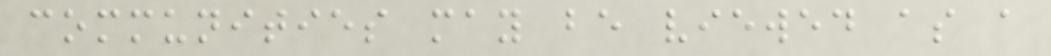communities may be viewed as a
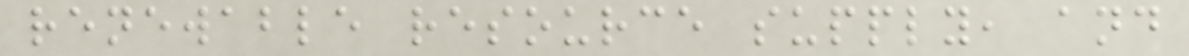renewable resource supply, and
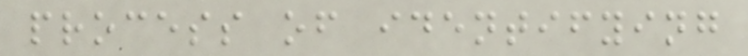process of identifying
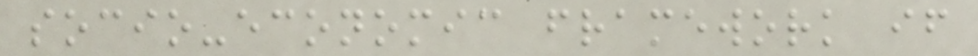socio-economic framework if
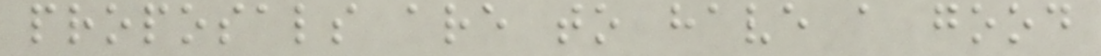proposals are to have a good
